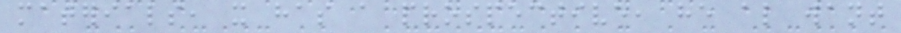materials, it has a prospective, he also want
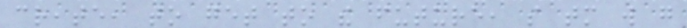create, to get to the future, so tomorrow will go
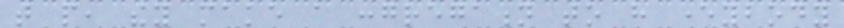that people, they make a congregation to have everybody
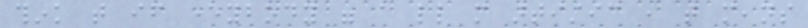think that if everybody were a little more artistic , that means
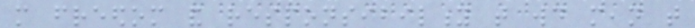more freedom and responsibility that would mean that
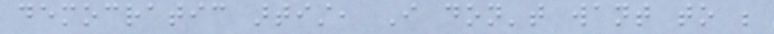democratic artist, I don't want to be
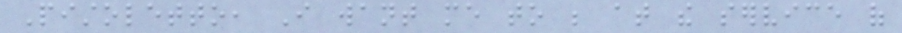Pistoletto, I want me to be at the service of
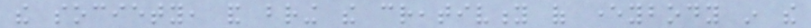the society, and bring the creativity of everybody in the
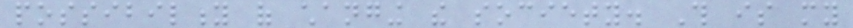possibility of changing the society. This is my
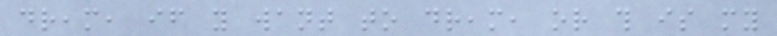dream, if you want to dream, or this is my
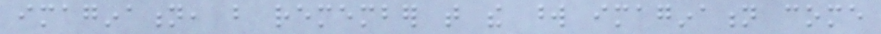imagination, but remember that the word imagination come
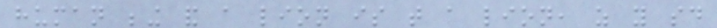human being and a lion is that a lion, as you said
